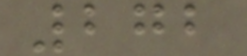272
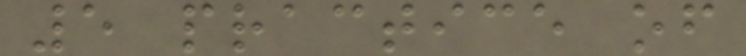5 practice of
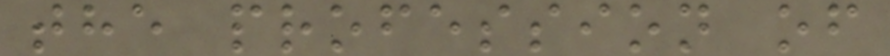the profession of
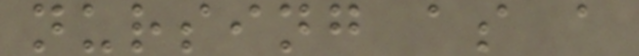nursing as a
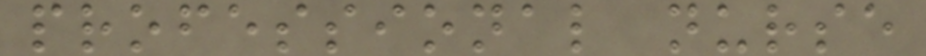professional nurse
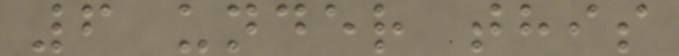6 under this
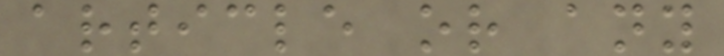article or any
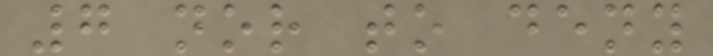7 nor to deny
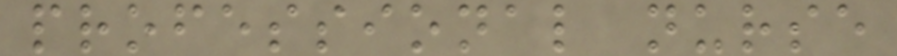professional nurse
